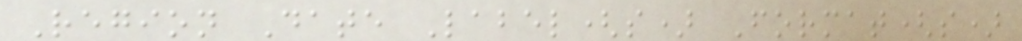Region Date Label(s) Format(s)
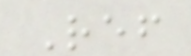Ref
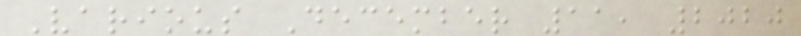Various December 11, 2020
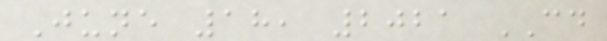June 18, 2021 CD
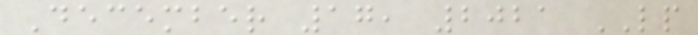December 17, 2021 LP
